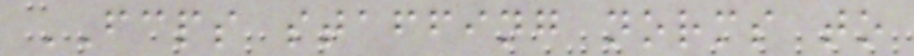FCPS staffing norms to
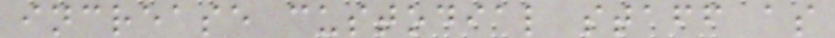increase custodial staff as
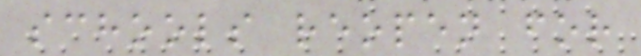schools reopen for
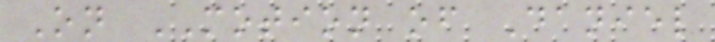On MOTION of Daniel
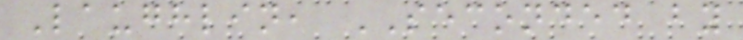Laughlin, SECONDED by
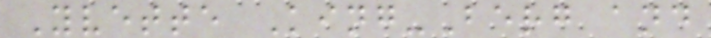Yvette King-Berg and
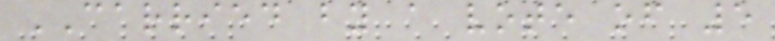CARRIED by a vote of 5
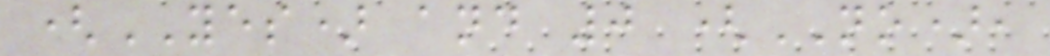(YES) and 0 (NO),
